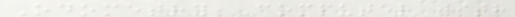Odometry Computer with
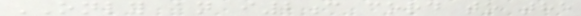ONLY an i2c cord to the
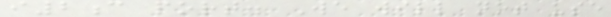i2c port. We will not use
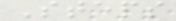Steps
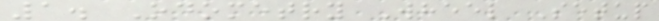1. Odometry Wheel Setup
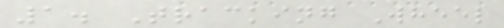1. Tracking Wheel
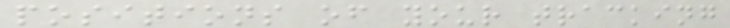positions of your tracking
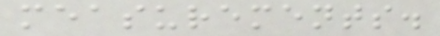measurements.
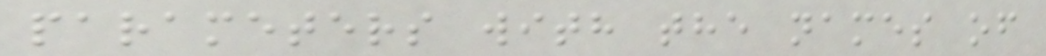parameters with the names of
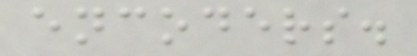encoders.
